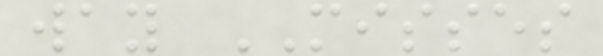way MISSES
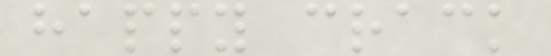happy crack
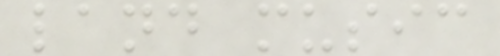land music
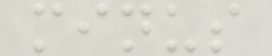minus
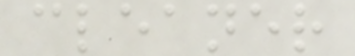cleaner
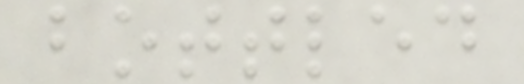bottled
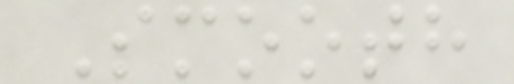Smooth
